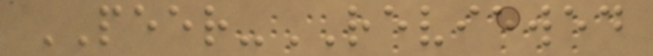PEER-REVIEWED
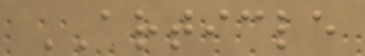ARTICLE
